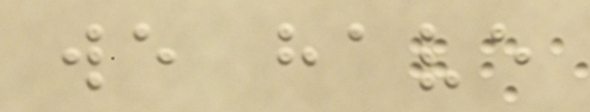we have
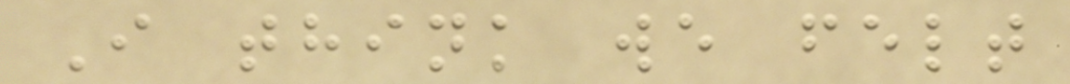I think we felt
